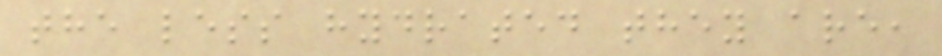the less hydrated they are,
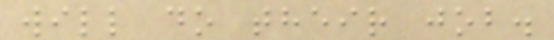will do their job.
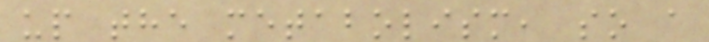up the metabolism, so a
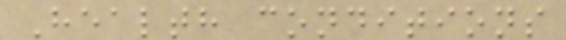Health conditions
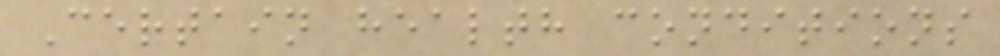Certain health conditions
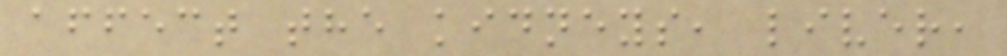affect the kidneys, liver,
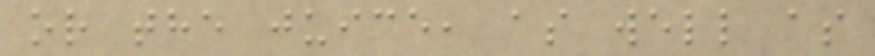or the juice, as well as
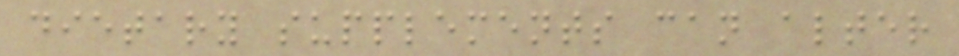dietary supplements can alter
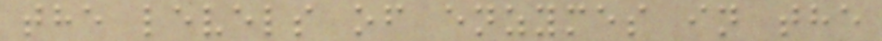the levels of enzymes in the
